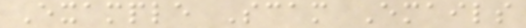Example Scam Emails
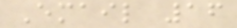Email 16
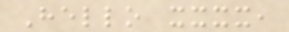Hello xxxx,
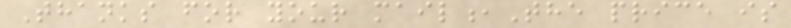Thanks for your mail,The price is
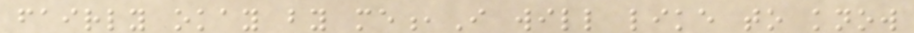fairly okay by me,I will like to know
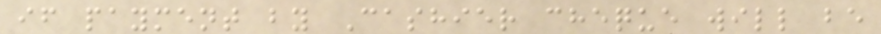if payment by Cashier cheque will be
